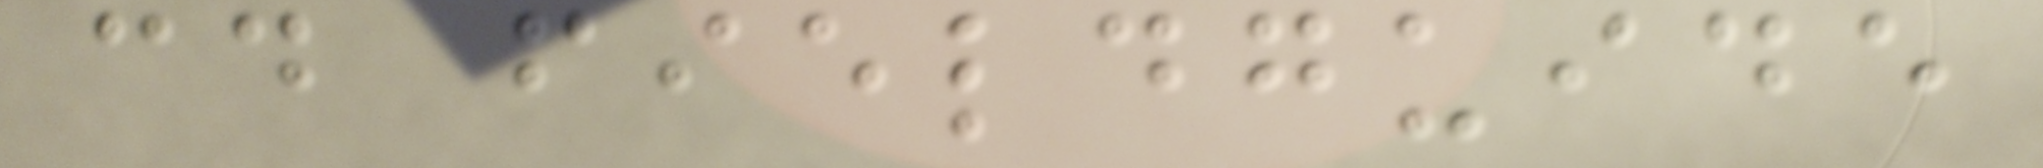cd fieldguide
